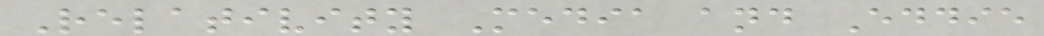Relativity Media and Eddie
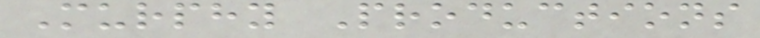Murphy Productions
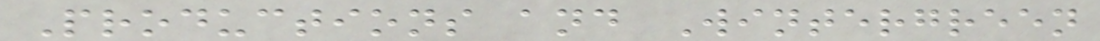Productions and Wintergreen
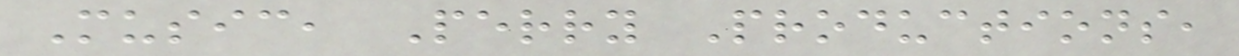Music, Perry Productions,
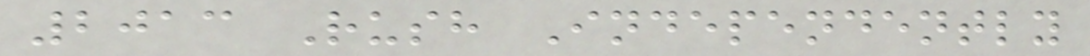2013 Rush Independently
